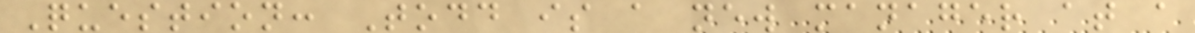Question: Todd is a new manager at a
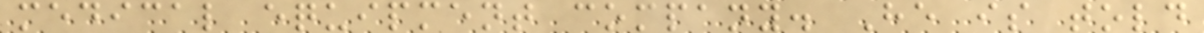medical equipment company. He is told
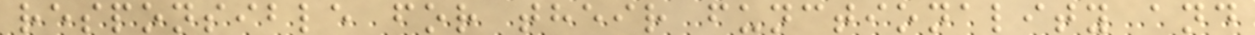responsible for their functionality and
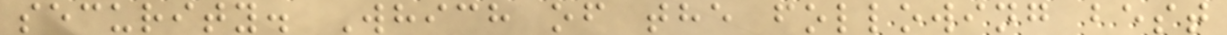security. Which of the following best
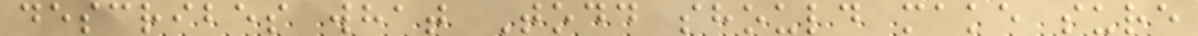describes what Todd should make sure
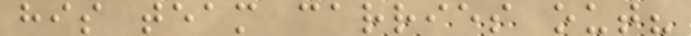his team carries out?
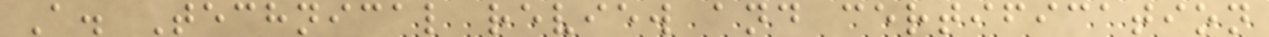A. Technical review and certification
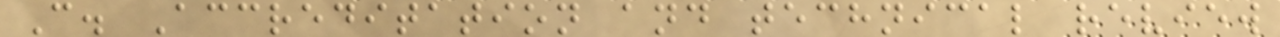C. Accreditation and technical review
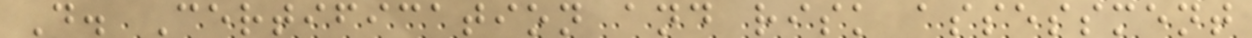D. Certification and risk assessment
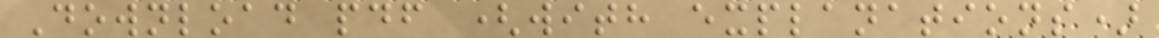Download pdf (with explanations)
